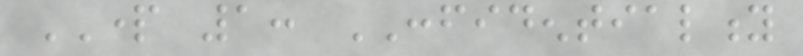PART 1: CONFIDENTIALITY
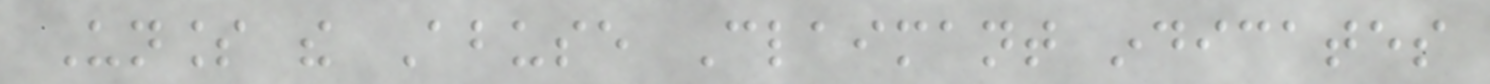Unless the Abuse Claimant indicates
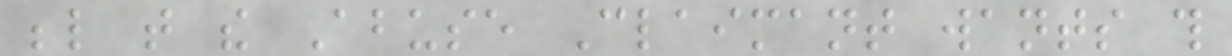below that the Abuse Claimant wants this
